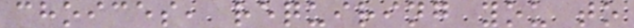choices, requiring you to
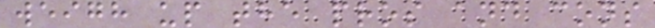weigh up the pros and cons
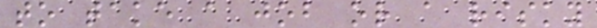to take a job or a risky
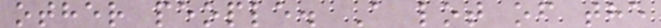other people. A lot of the
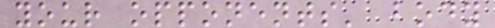your opponents' body
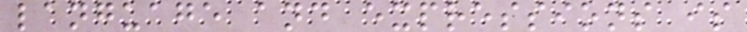language and expressions is
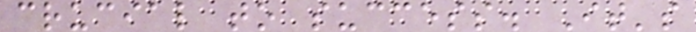crucial to success. It's
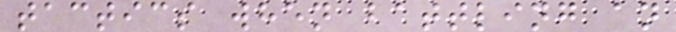tactics when battling an
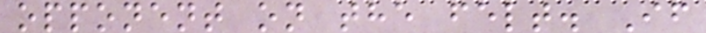opponent on the felt. If
